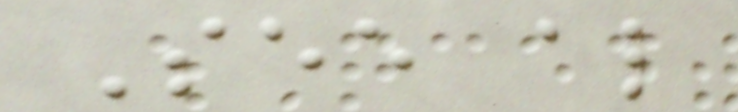See also
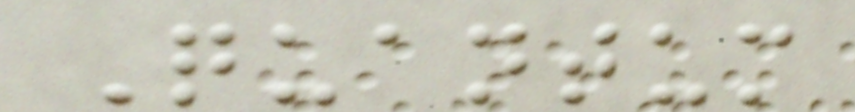Quantum
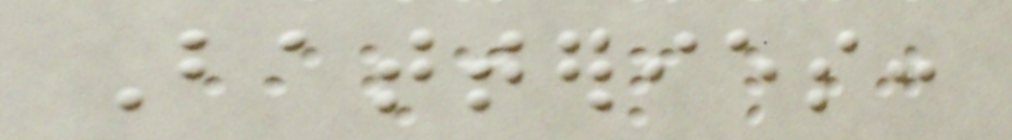Batteries:
